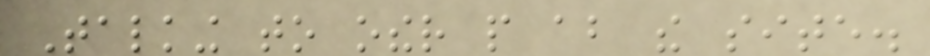Talking to other people about the site.
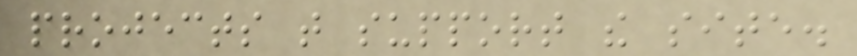projects that support the site.
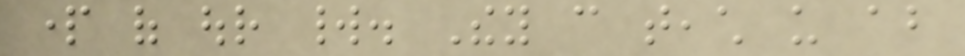part of our world. They can teach us about
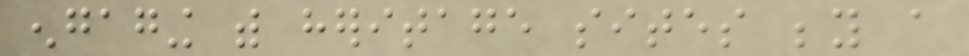engaging with heritage sites beyond a
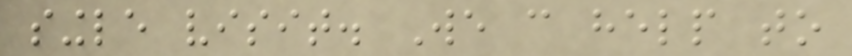single visit. We can help to
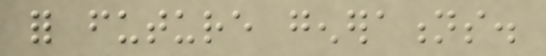for future generations.
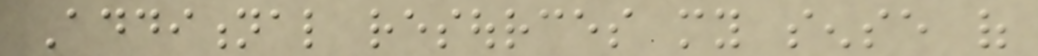Additional resources my sense of
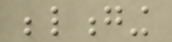belonging
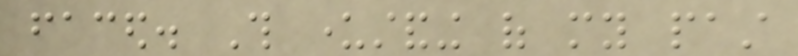faced. This understanding of my past
